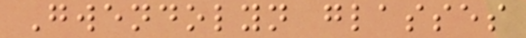Gwendolyn glasses
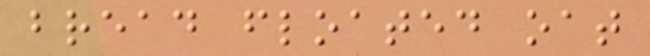bread floated oat
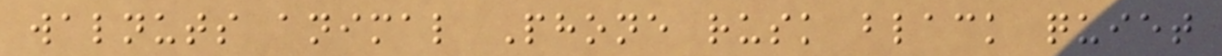walnuts animal Phone rusk black quiet
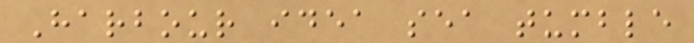Harbour idea sea tumble
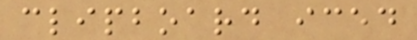clipboard iced
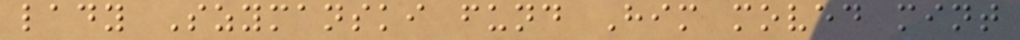lady Szymanski fund Him moved mint
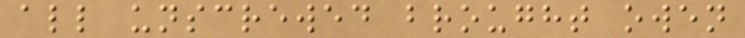all unscrewed brought owen
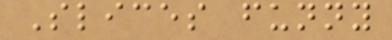Slices funny
